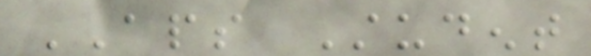APS Student
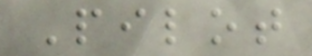Pilot
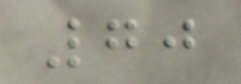70
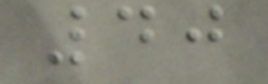40
